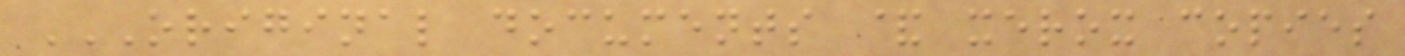ORIGINAL DOCUMENTS & XEROX COPIES
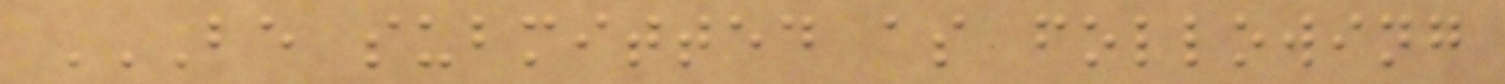BE SUBMITTED AS FOLLOWING
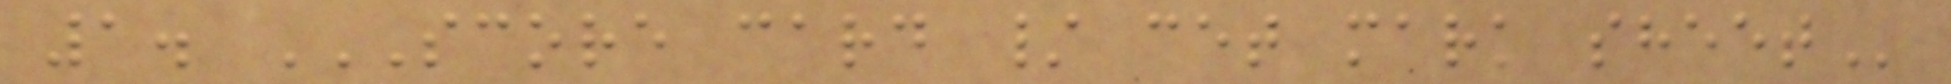1. SCORE CARD / CET MARK SHEET
